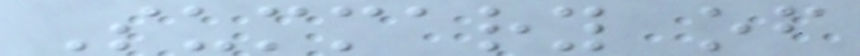Summary of
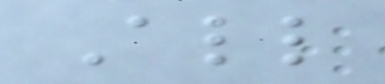All
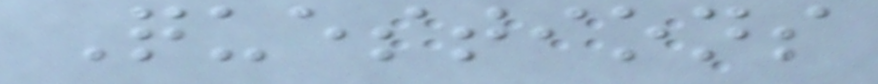Questions
